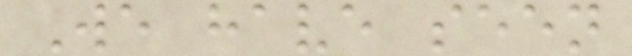We have seen
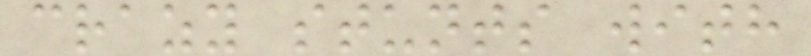crazy stunts with
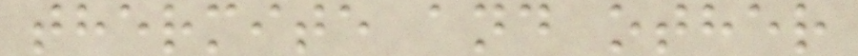thermite and other
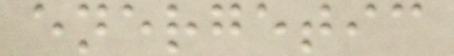energetic
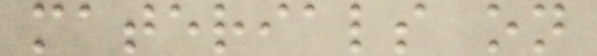materials on
